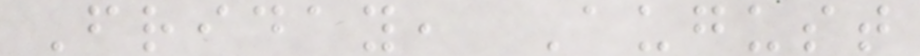Friday, August
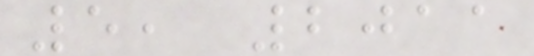5, 2011
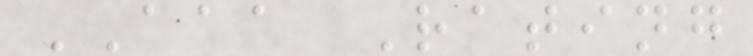AAA Rating
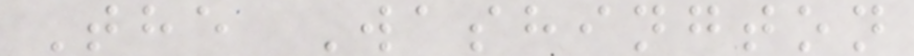The Washington
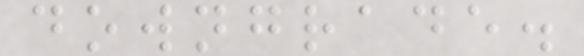downgrade.
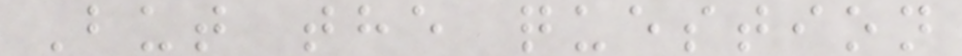But the question
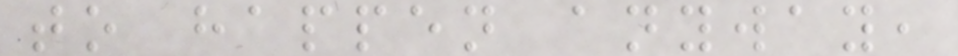to happen anyway,
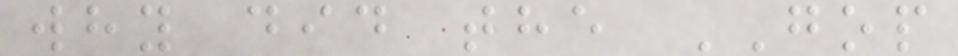why did the GOP
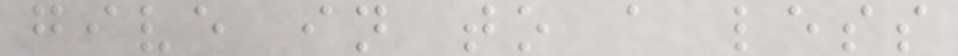give in to a less
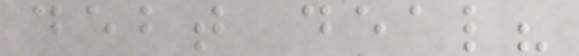debt deal?
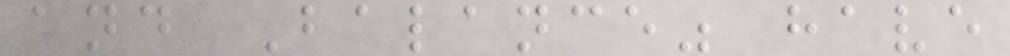and Balance" have
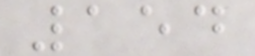154
